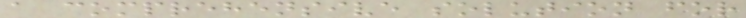a comprehensive solution for
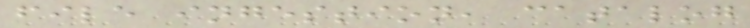file ingestion, catalog
